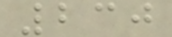230
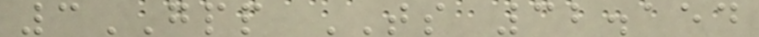3GPP TS 32.154
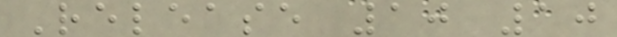Release 10 10
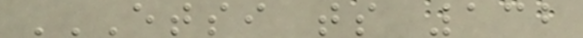ETSI TS 132
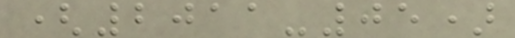(2011-05)
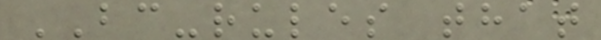BC-rules that
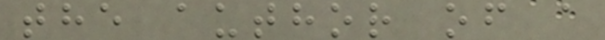the author of a
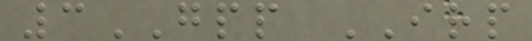3GPP IRP
